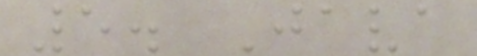5. Java
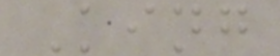King
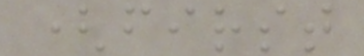(first
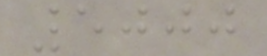5000
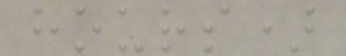hours)
